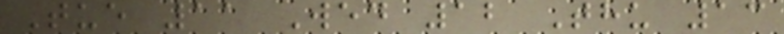Tue 11 Wed 12 Thu 13
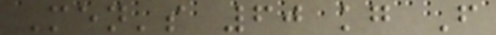Men's 60 kg F
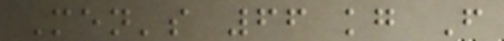Men's 66 kg F
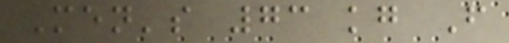Men's 73 kg F
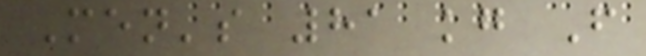Men's 81 kg F
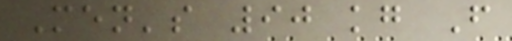Men's 90 kg F
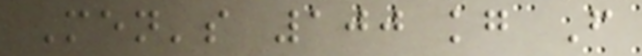Men's 100 kg F
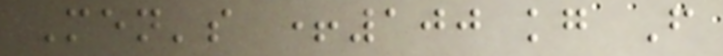Men's +100 kg F
